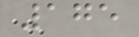175
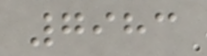7983
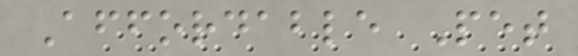Affordable Pet
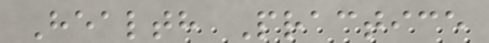Health Practice
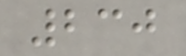230
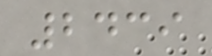2439
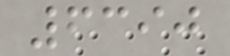6390
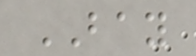BAY
